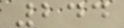244
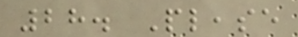28. Please
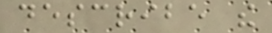describe the
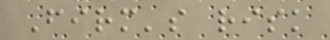Firm's risk
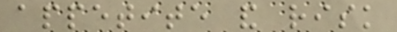appetite and risk
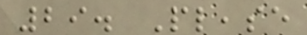29. Please
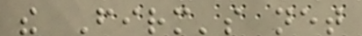the Firm's net
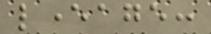leverage:
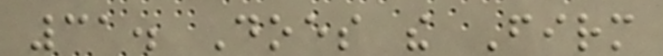31. Does the Firm
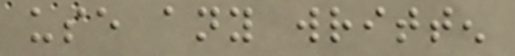use any written
